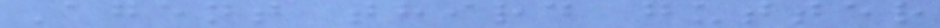Agent third gutter
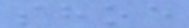shoe
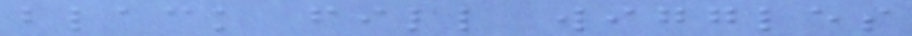black fill wiggles
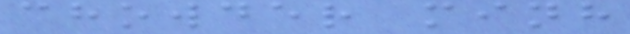chowder minh
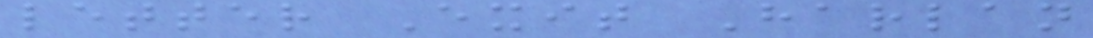letter Exit Harlan
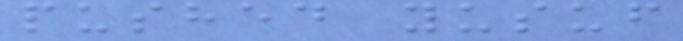pushed yusuf
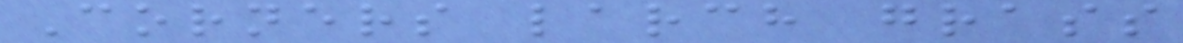Corners larch grass
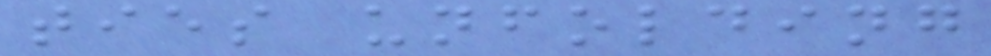ties unfolding
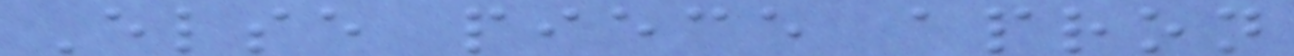Else piece apron
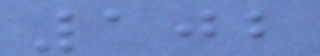102
